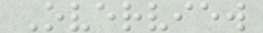Overview
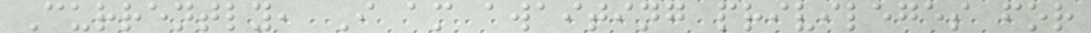Currently, I am awaiting privileges for
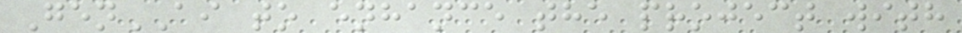GenAI to enhance the project with
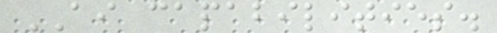AI capabilities.
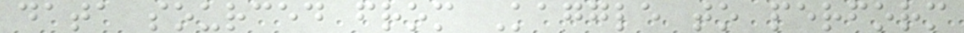data sourced from Kaggle to perform
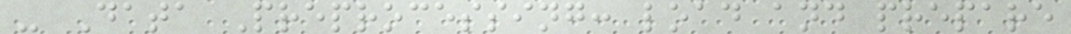- Data Preprocessing: load and prepare
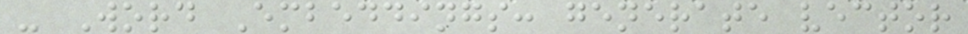- Word Embeddings: generate vector
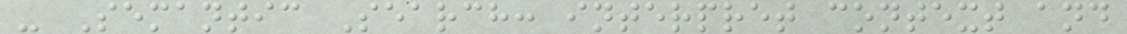- Semantic Search: interpret context and
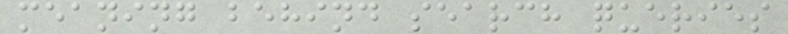meaning behind search queries
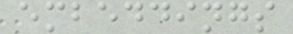embeddings
